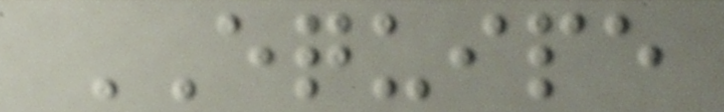EQUIPE
